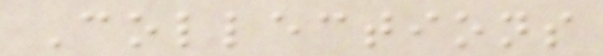Collections
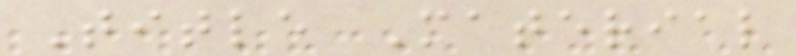Title Material
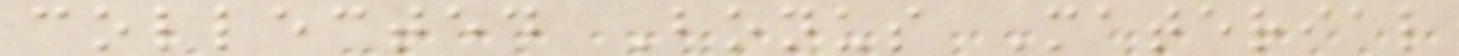collected Bonus Material
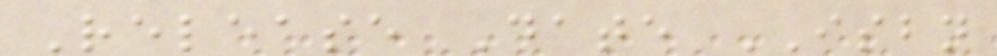Release Date ISBN
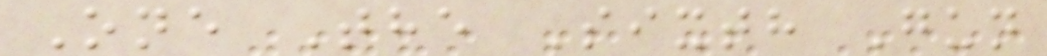One The Sixth Gun
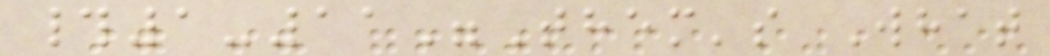#1-11"Them's What
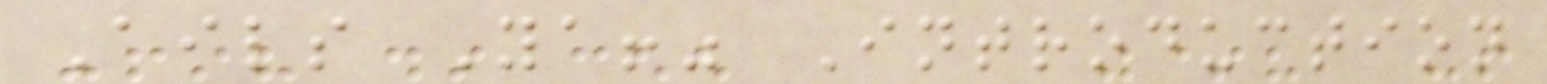Ails Ya!" Introduction
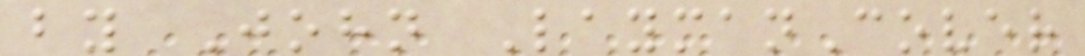by John LaymanCover
